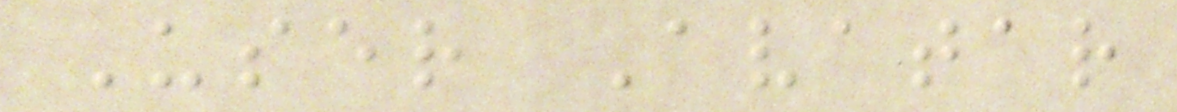User Avatar
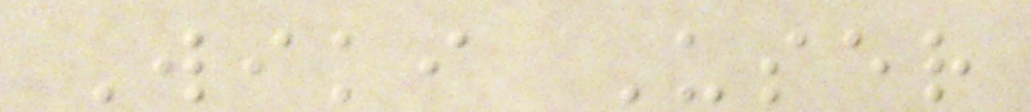Wiki User
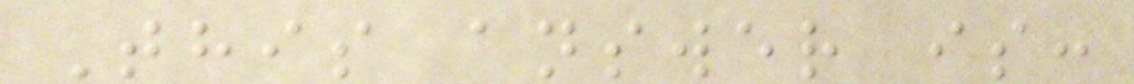This answer is:
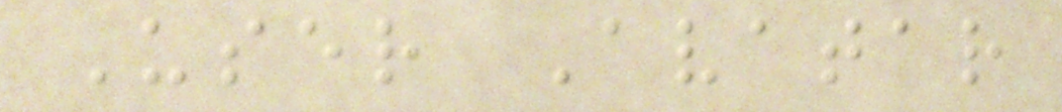User Avatar
